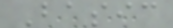Basic
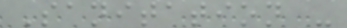Sanitation -
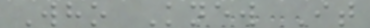Who Knew It
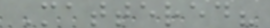Mattered?
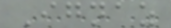Ignaz
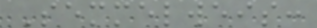Semmelweis:
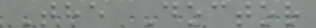The Doctor
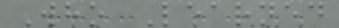Who Learned
